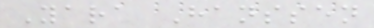Yara Hanssen
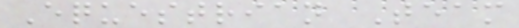Equestrian Team
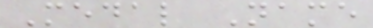Medal Name
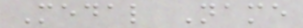Medal Name
